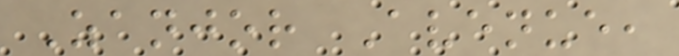Zanjor Avenue,
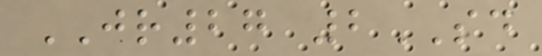JR27 2SD
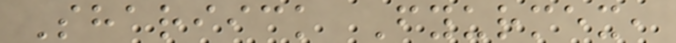Shariick Fyurmex,
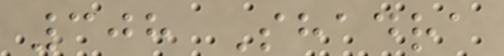308 Shadra
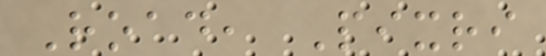Road, Pixri
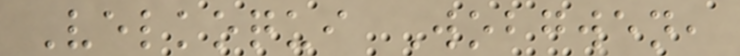Velkoqui Wobgwen,
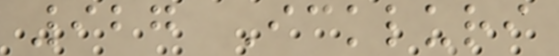927 Ickluri
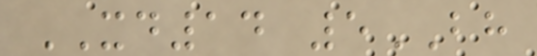XD14 5BH
